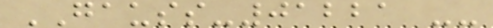GAUSS-01221 --
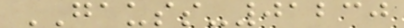GAUSS-01230
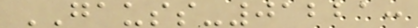GAUSS-01221:
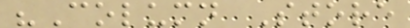"Column Store
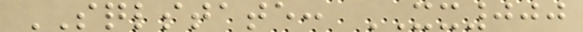SQLSTATE: XX000
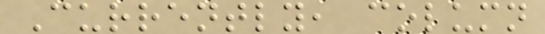Currently, column
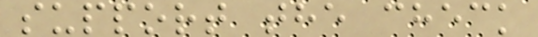support the check
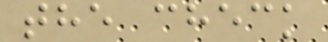the check
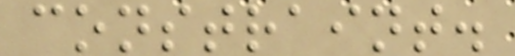constraint.
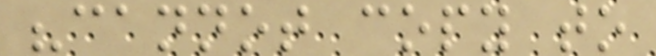"cannot copy to
